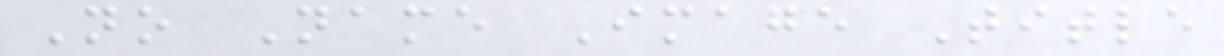No Name Image Title
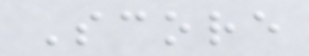Score
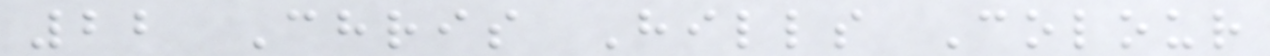22 Chris Hills Colour
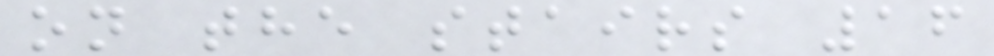on the stairs 16
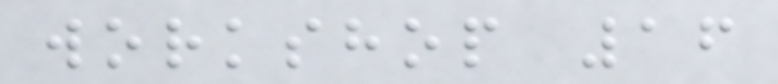workshop 16
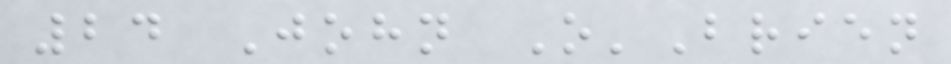24 John O'Brien
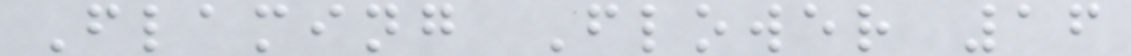Flaming Flower 16
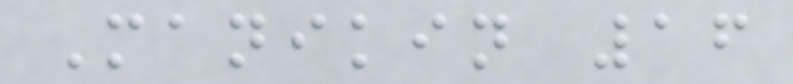Manikin 16
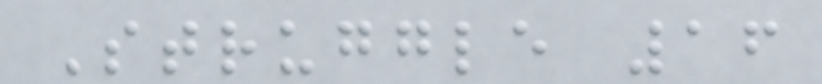Struggle 16
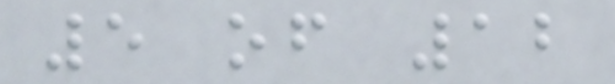5 of 12
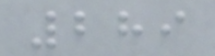289
